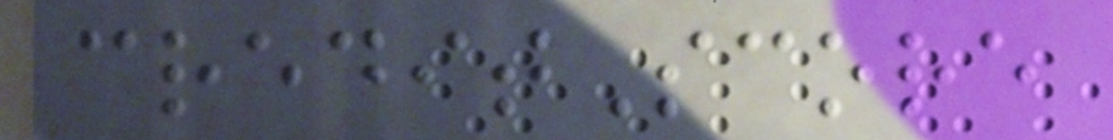creditScore
